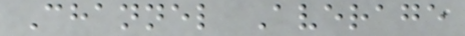Channel Average
